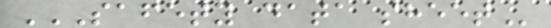SAFETY DATA SHEET
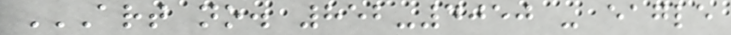ART NO. 852-4050 - EAGLE
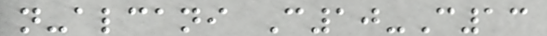n-alcani C10-C13
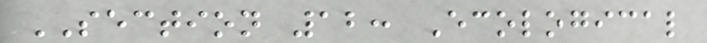SECTION 12: Ecological
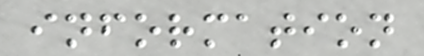information
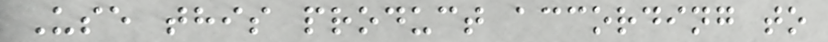Use this product according to
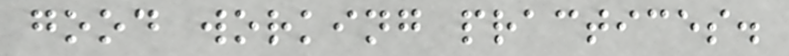good working practices.
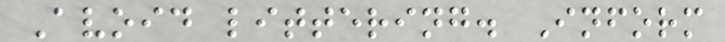Avoid littering. Inform
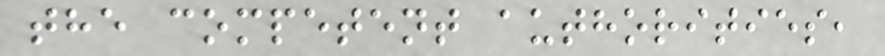the competent authorities,
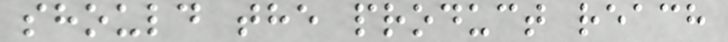should the product reach
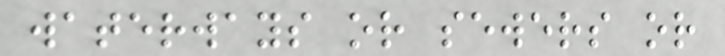waterways or sewers or
